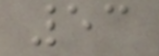53
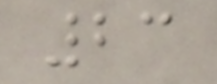23
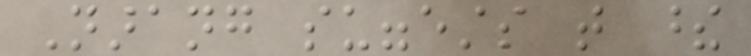Narang suggests that these
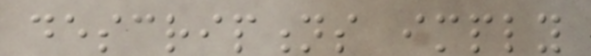descriptions imply
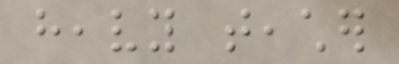heavy teacher
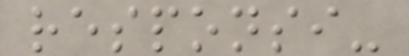responsi-
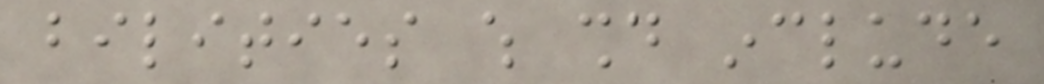bilities which should include
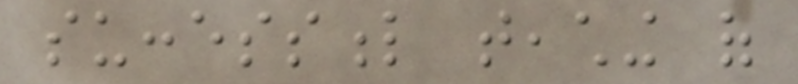successful teaching of
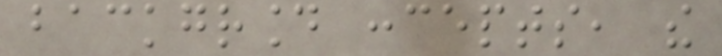background concepts, the
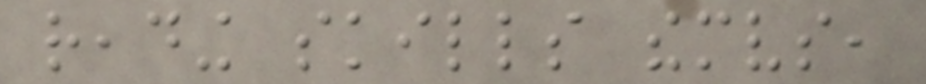reading skills themselves,
